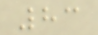83
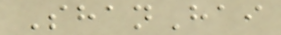ShanHai
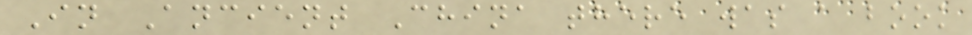In Ancient China there was a book
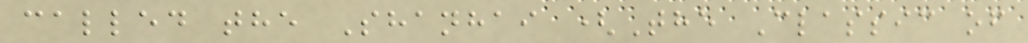called the Shanhai (The Classic of
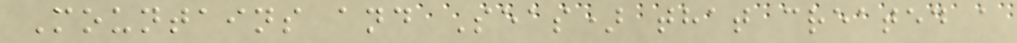Mountains and Seas) that created a
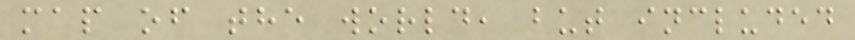map of the world, but included
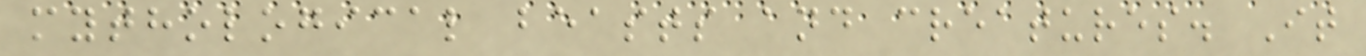mythological beasts and creatures. It
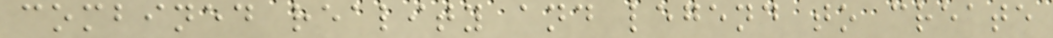combined reality and legend to create
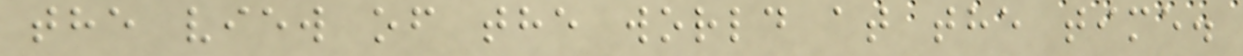the view of the world at the time.
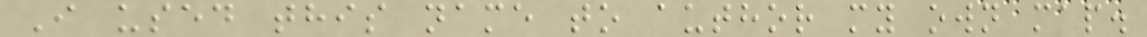I used this name to author my own map.
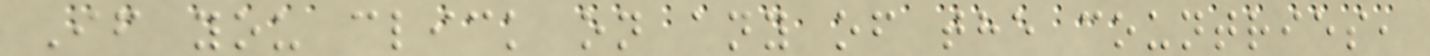If you click on any of the countries,
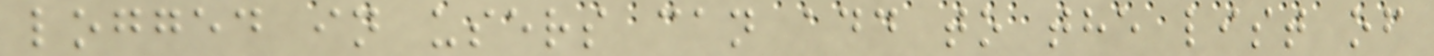logged in users can add to the list of
